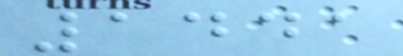1441
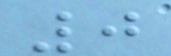0
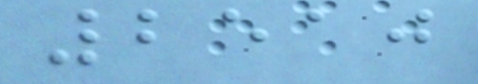2510
